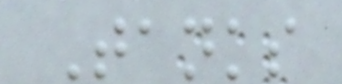Tanks
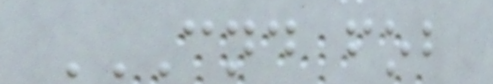CND FOB
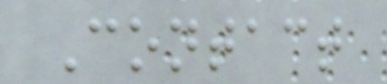Contact
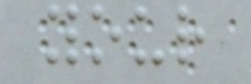your
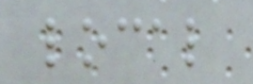local
